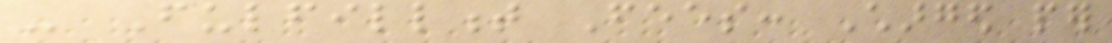- Fulfillment Fees: Charged per
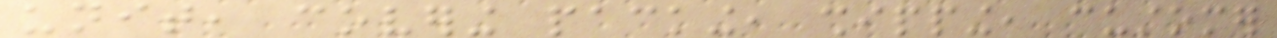unit, covering packing, shipping, customer
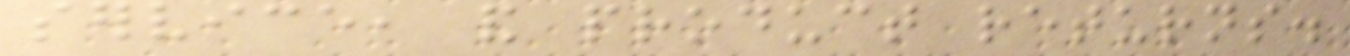service, and product returns.
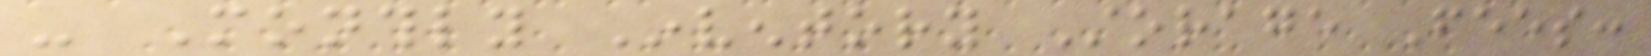- Monthly Inventory Storage Fees:
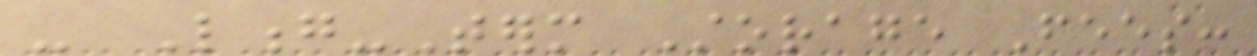- Long-Term Storage Fees:
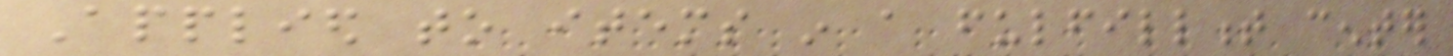Applied to items in a fulfillment center
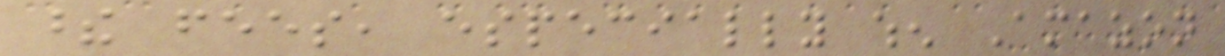these fees, especially when Amazon
